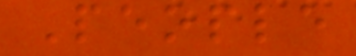People
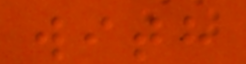with
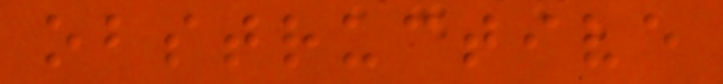obstructive
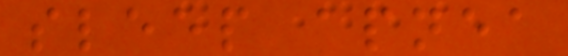sleep apnea
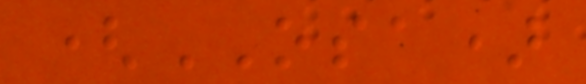(OSA)
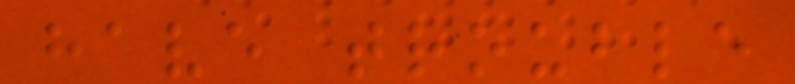have trouble
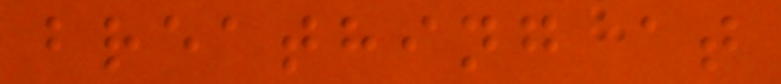breathing at
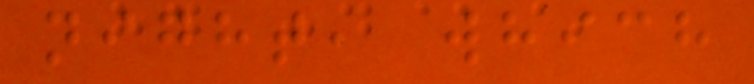night, which
